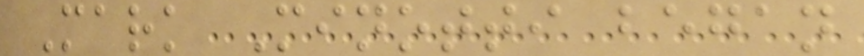Mark Minotti began
